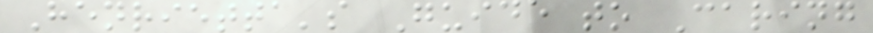Henrietta's Guide to Caring
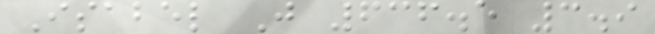Isabel J 636.5 3.9
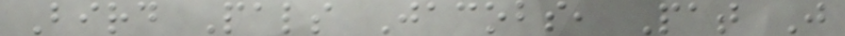Bird Pals Jacobs, Pat J
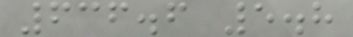636.6 5.8
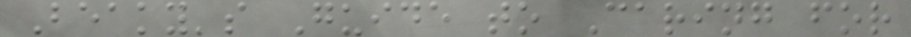Beaky's Guide to Caring for
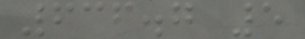636.7 5
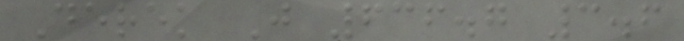Derek J 636.7 3.6
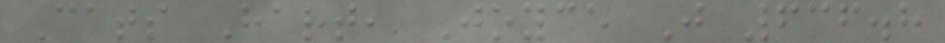Cats Hart, Joyce J 636.8
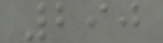290
